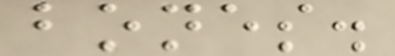bones.
